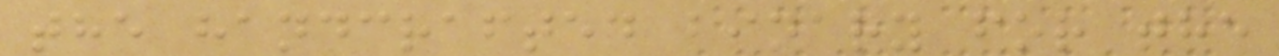the handcrafted binary for the
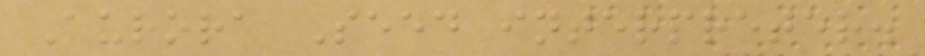Aurora Seed interpreter.
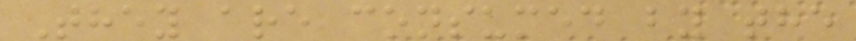They are consumed by the
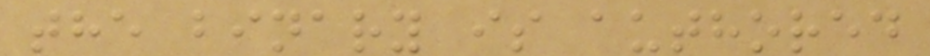the binary is authored
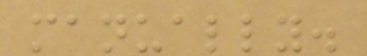manually.
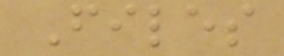Files
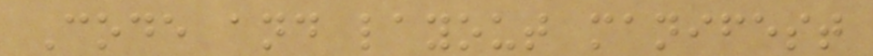Code and layout manifest
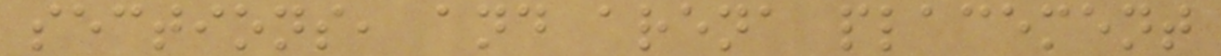sections, and arena placement
